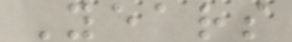Years
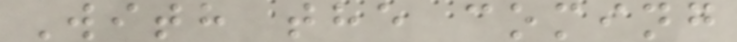With the coming
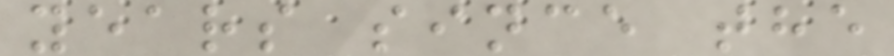years since the
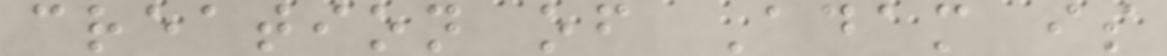creation of Adam is
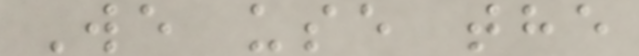We use the
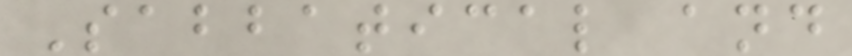Sabbatical and
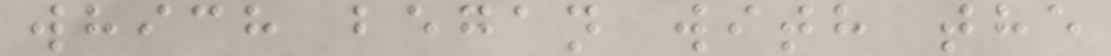which began with the
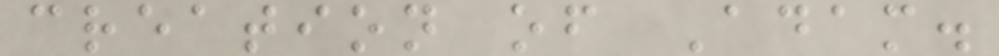creation of Adam.
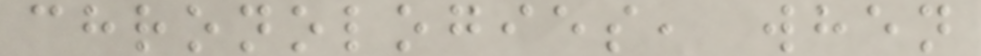chronologies, when
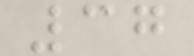37
